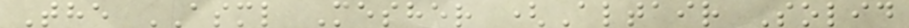The ASML Mesher (Altair Solid
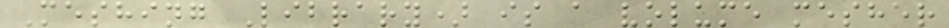Meshing Library) is a volume mesher
